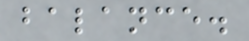balance.
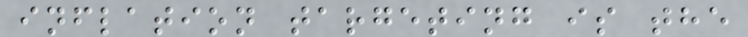inflation targeting is the
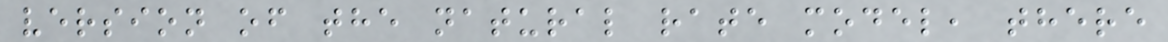version of the natural rate model, there
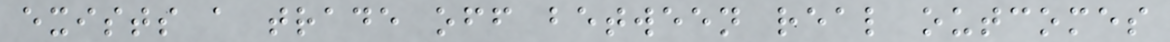exists a trade off between real outcomes
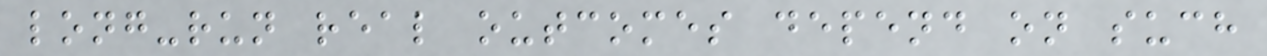long-run real outcomes depend on such
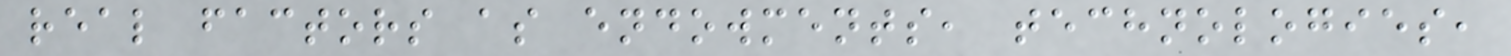real factors as endowments, technologies,
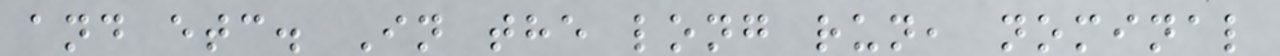and etc. In the long run, nominal
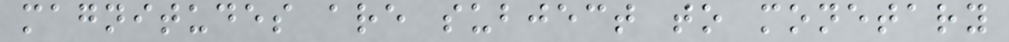magnitudes are subject to monetary
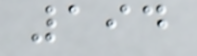194
